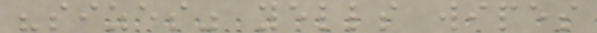"sizes" yells wipes
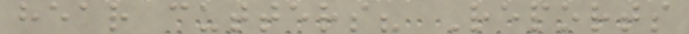hear cutters? Reports
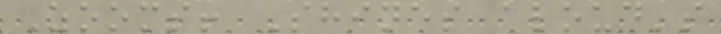Zooms! Shines aloud's
